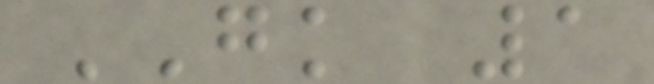GK 1
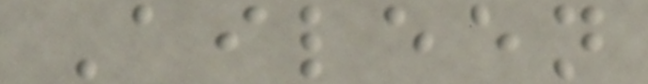Aileen
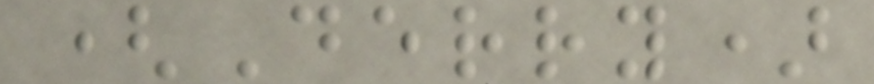(Derry)
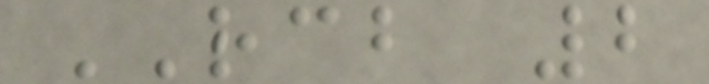RCB 2
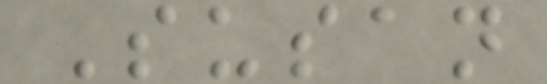Susan
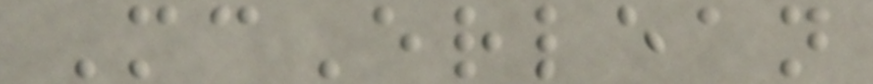McErlean
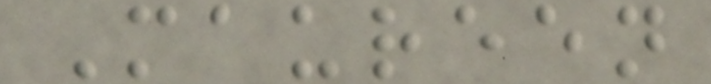Maureen
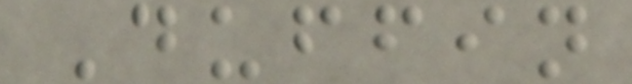Duffin
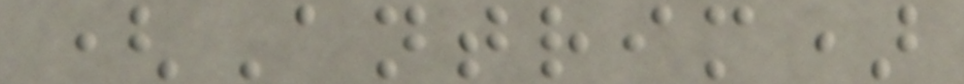(Antrim)
